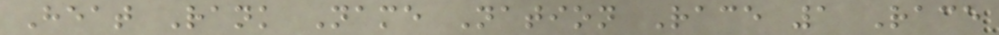Heat Rank Name Nation Race 1 Race
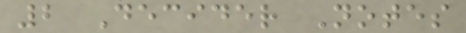2 Decider Notes
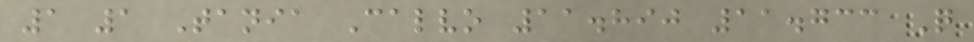1 1 Tania Calvo 11.890 11.733 Q
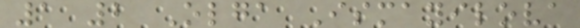1 2 Olga Ismayilova
